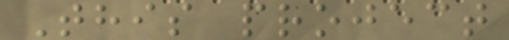This project
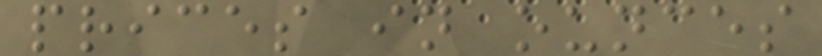prices in ounces
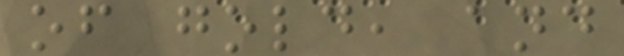of gold, and
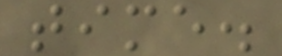time.
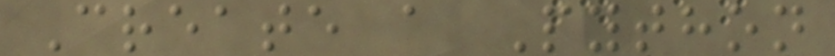Create a Python
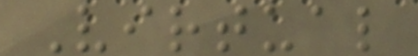Virtual
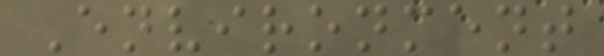Environment
